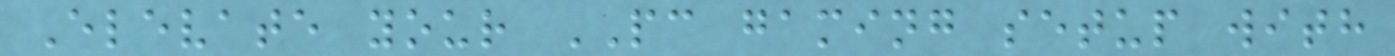Elevate your PC gaming setup with
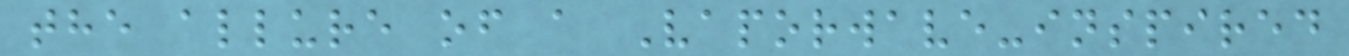the allure of a Vaporwave-inspired
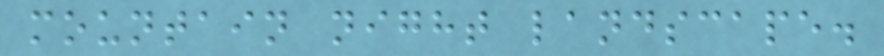mountain night landscape.
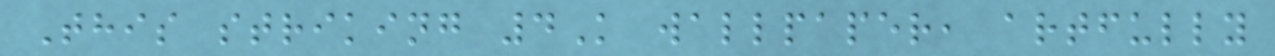This striking 4K wallpaper, artfully
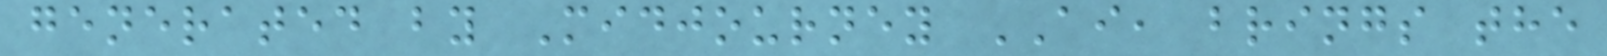generated by Midjourney AI, brings the
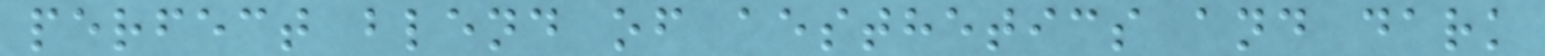perfect blend of aesthetics and dark
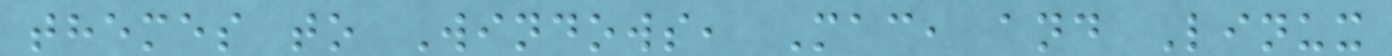themes to Windows, Mac, and Linux
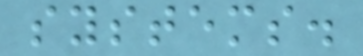systems.
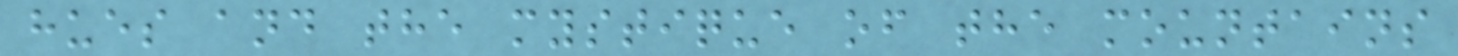hues and the mystique of the mountains
